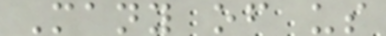Many of us
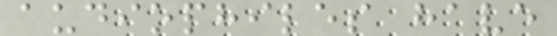audiophiles have
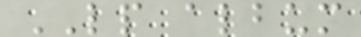LP album
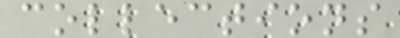collections
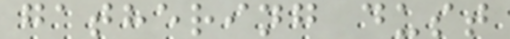gathering dust
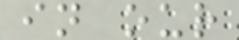in our
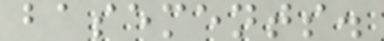basements.
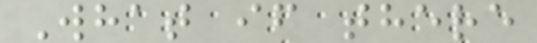What if there
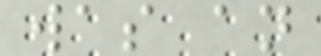was an
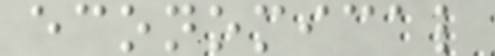economical
